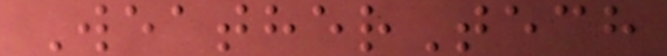WeatherTech
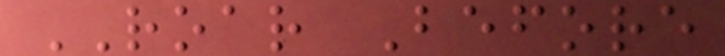ROAR Before
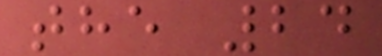the 24
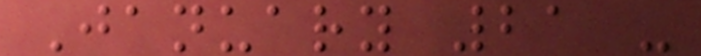January 21 -
